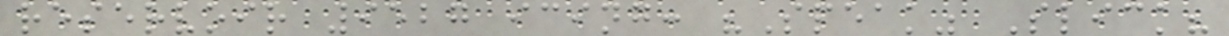reservoir 9527 icing: "Speak" Slick?
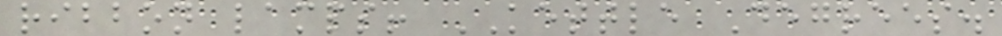ribbon lamps! KETTLE Degrees.
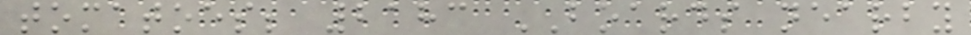tomatoes; 2183 BOARDS nearby
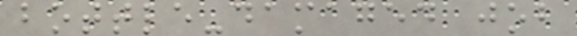bottle-damaged job
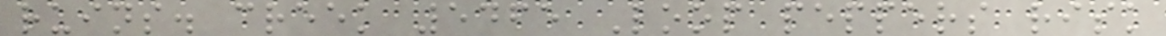ruins. creek 5465 Loop peppers risk
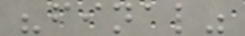"final"
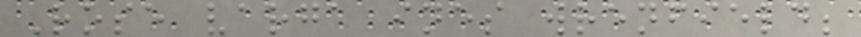Rose varga ines wrenfield;
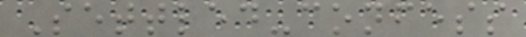Settled-confess
